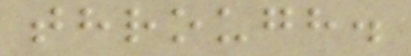through.
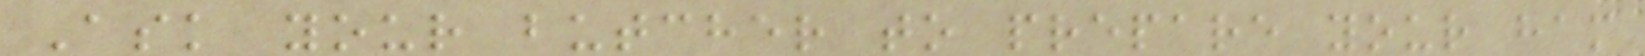Ask your butcher to prepare your ham
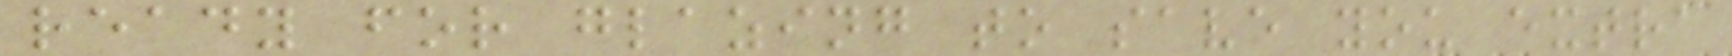ready for glazing to save you extra
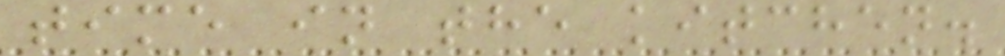time in the kitchen.
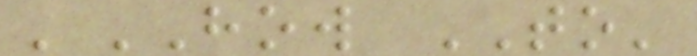'HOW TO'
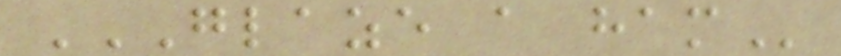GLAZE A HAM
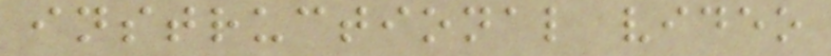instructional video
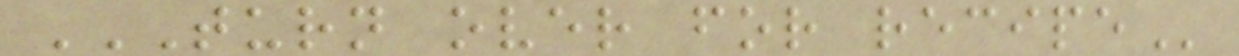TURN OVER FOR RECIPE
